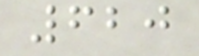620
